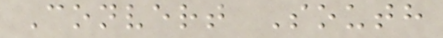Convert South
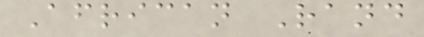African Rand
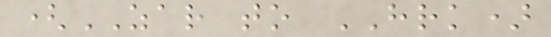(ZAR to HRK)
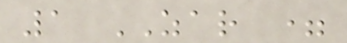1 ZAR =
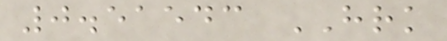0.51543 HRK
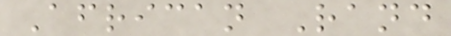African Rand
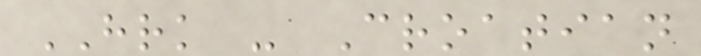HRK - Croatian
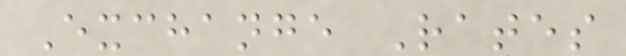Exchange Rates
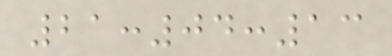21:04:13
